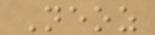Neoz
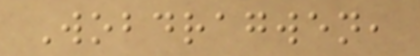Wobdragwen,
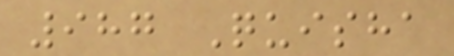987 Quisha
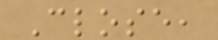Close,
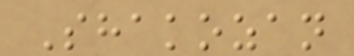Shakozan
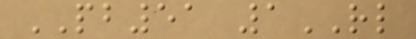PB51 1RL
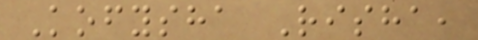Kofysha Risha,
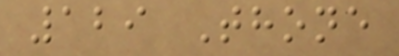129 Thone
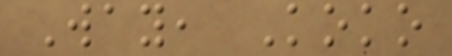Way, Koko
